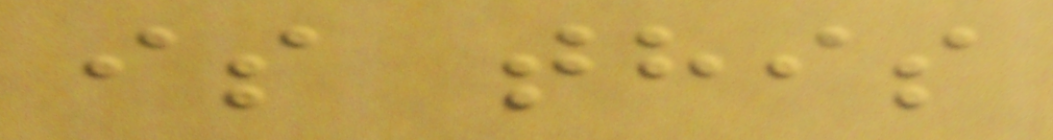is this
